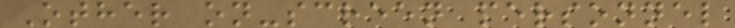Other on-screen personnel
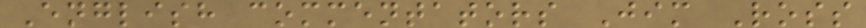English commentators Jim Ross
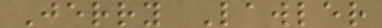Jerry Lawler
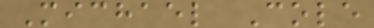Michael Cole
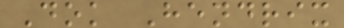Dok Hendrix
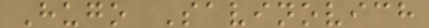Hugo Savinovich
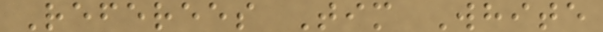Referees Tim White
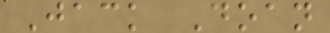Jack Doan
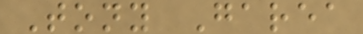Tony Garea
